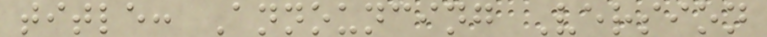title: Announcing Version
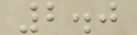2.0
